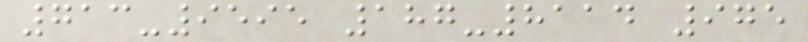713-9595 187-8114 975
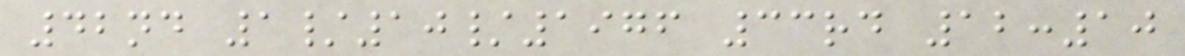42nd 1/10/1976 33rd 12:10
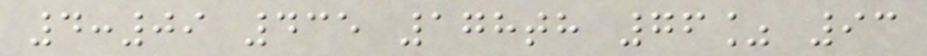4:09 435 178th 76% 93
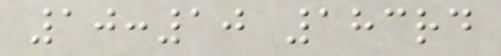10:10 183rd
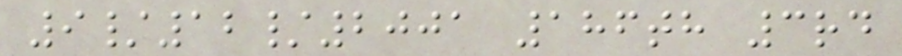9/12/2001 186th 3rd
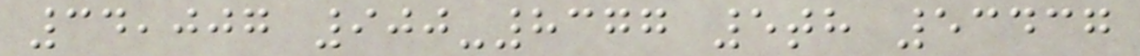34,007 900-8377 5th 53437
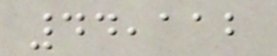44,112
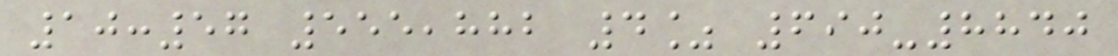10:57 555,882 4% 690-8840
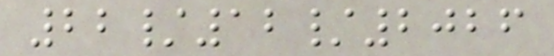22/12/2026
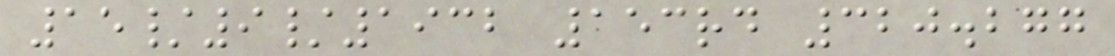15/9/1932 153rd 320.277
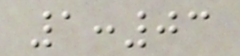1:03
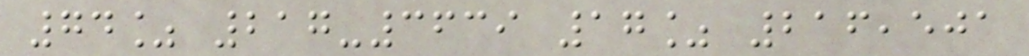74% 217-3639 17% 216,501
